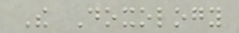The Doxology
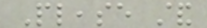Please stand
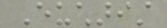Eucharist
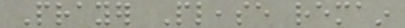Prayer Please remain
